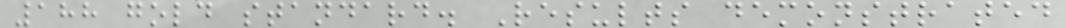188 gold standard. Results demonstrated
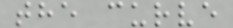the curve
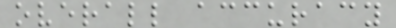overall accuracy
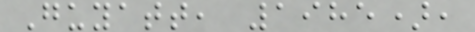Guyatt, 1985),
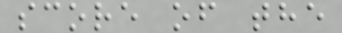score of the
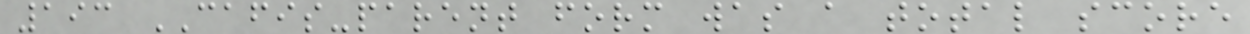193 CAFIS-parent form was a total score
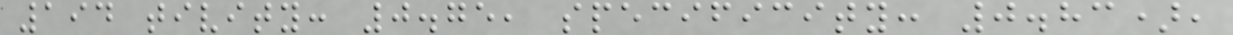194 tivity: 0.75, specificity: 0.83),
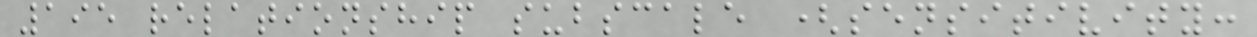195 relationship subscale (sensitivity:
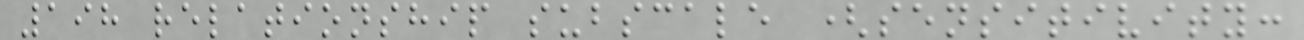198 relationship subscale (sensitivity:
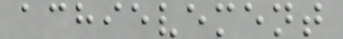achievement
